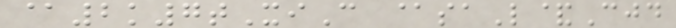@2k7tXiC @saL&Cjd
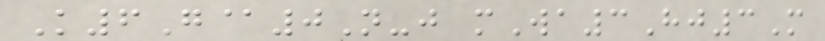K6G@0N-j mWa3Hj3M
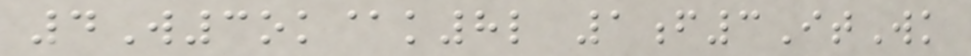4W3ok@k8l 1f3ItWk
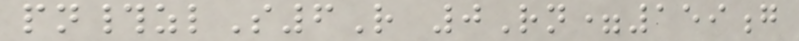pn#zlS6R 0Rn=159g
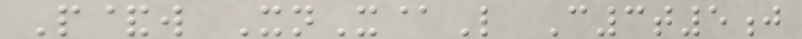P&w XnX@L C3t5j
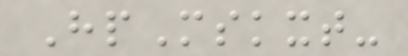HpMskxt-
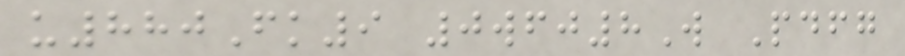u880Fk9 0wfj8W Pdfg
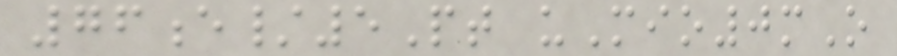76e/5Pt uMio0mO
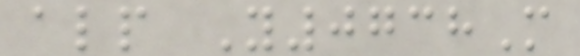alp Y0738M
